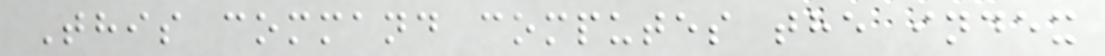This command computes the index
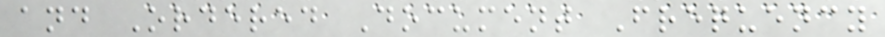and Ordered Document Frequency
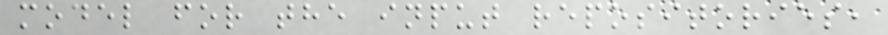model for the input repositories,
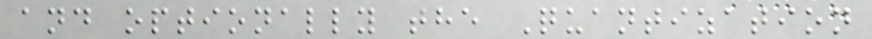and optionally the Quantization
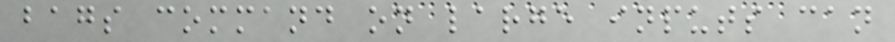bags command on large inputs can
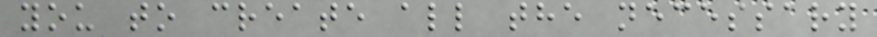you to create all the necessary
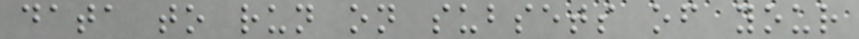data to run on subsets of your
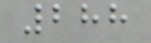288
